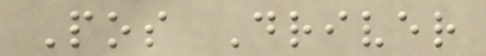Pos Driver
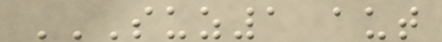SUZ1 AUT
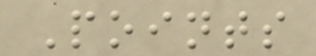Points
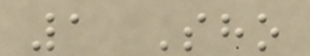1 Sho
